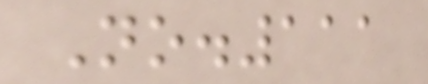No.111
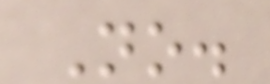No.
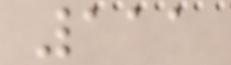111
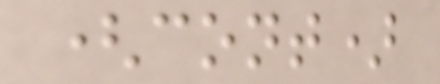(cont)
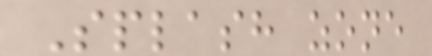Splash zone
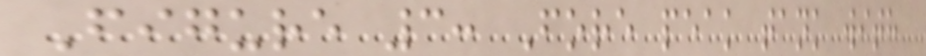Figure 3: Fore peak tank with
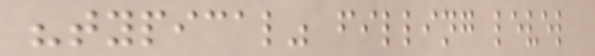"typical" filling level
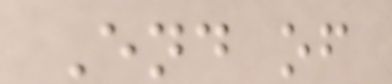End of
